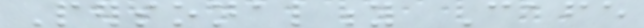Personality Cafe
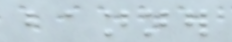banner
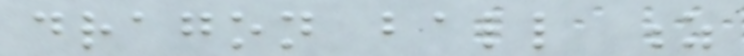dragon ball z
